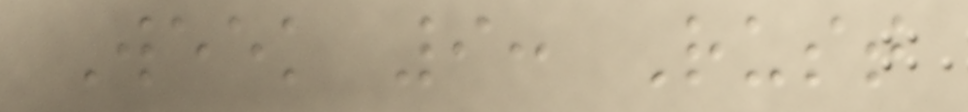Week 9: Rust
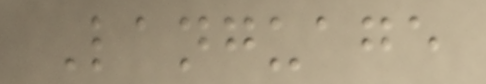Language
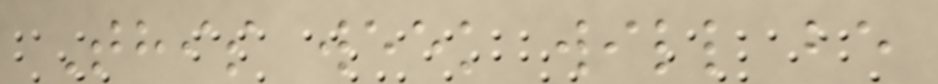This week will be
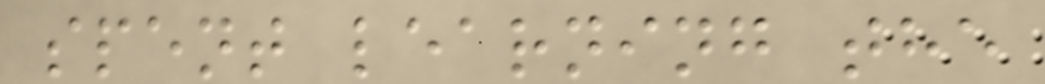spent learning the
